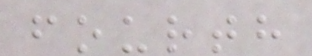fourth
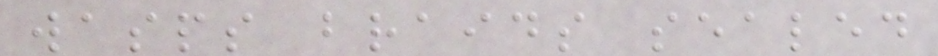wasps braids sealed
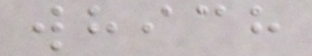which
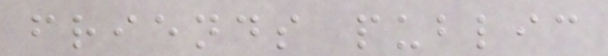friends public
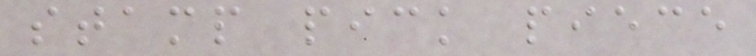stamp pick piece
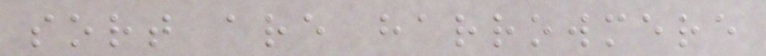sort are harrowmere
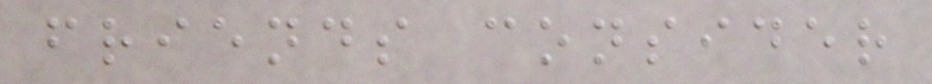friends consider
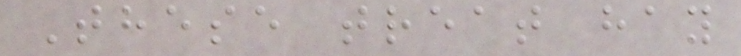These treat hay
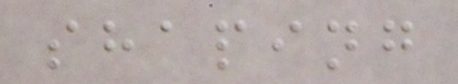shaping
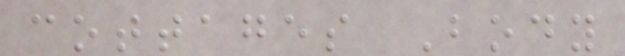cottages Body
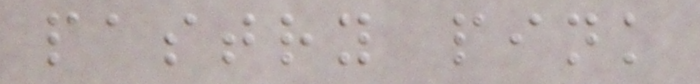pastry pink
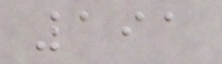191
